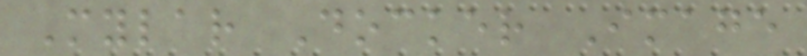Mylar Docker Image
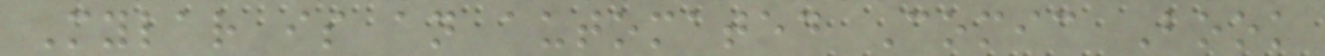Mylar is an automated Comic Book
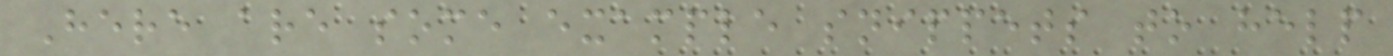Here are some example snippets to help
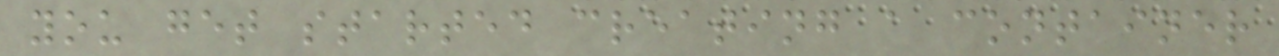you get started creating a container
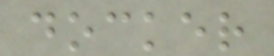docker
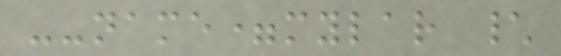--name=mylar \
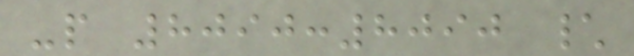-p 8090:8090 \
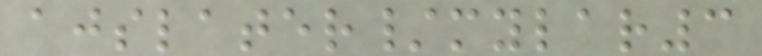ajslater/mylar3
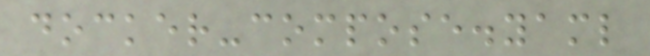docker-compose.yaml
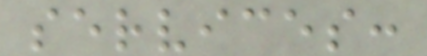services:
